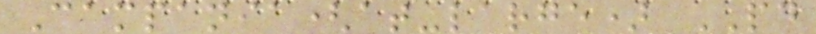Campania(at-large) PD
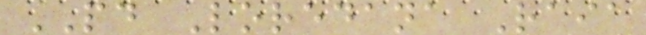PD Loredana Raia
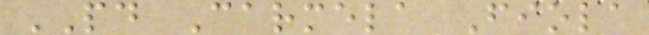PD Carmela Fiola
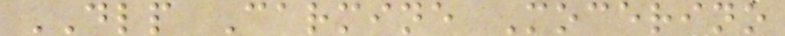DLP Carmine Mocerino
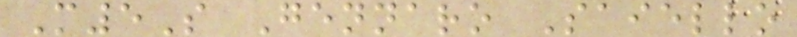M5S Gennaro Saiello
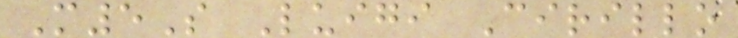M5S Luigi Cirillo
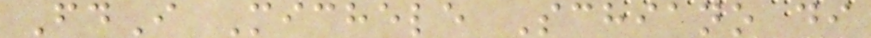FdI Michele Schiano di
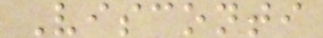Visconti
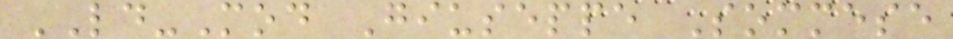LD-Mod Giuseppe Sommese
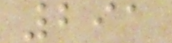291
